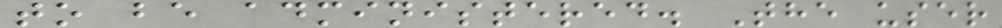to be administered. The user
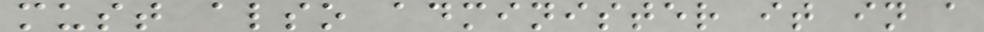must also administer it in a
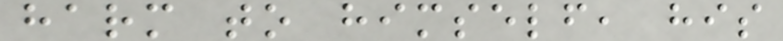harm to himself, his
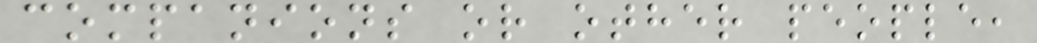companions or other people,
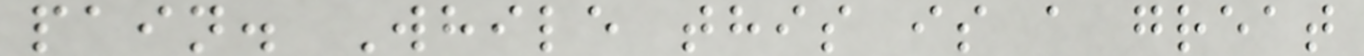pain. While this is a great
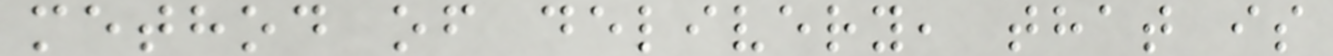method of delivery, that is
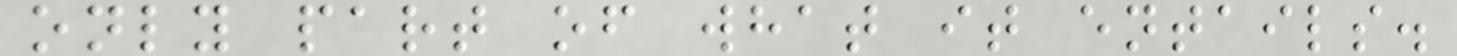only part of what it entails.
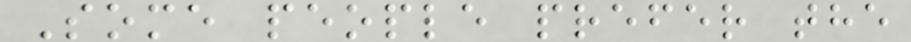Some people prefer the
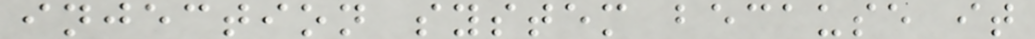injection system because it
